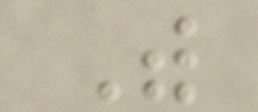With
